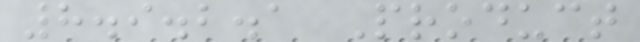8.9.2.1 Product
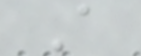A
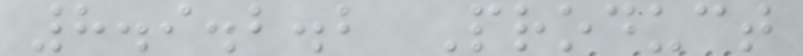8.9.2.2 Product
